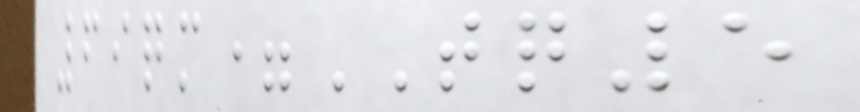69qm=TQ5
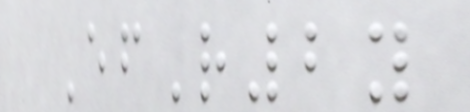EfR2y
